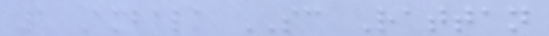1 Ambala SC Rattan
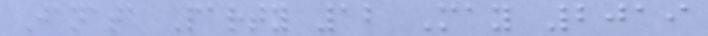Janata Party 12 May 2019
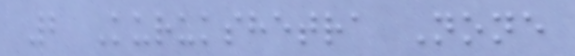2 Kurukshetra None
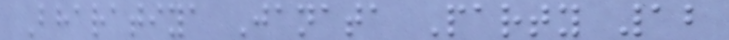Bharatiya Janata Party 12
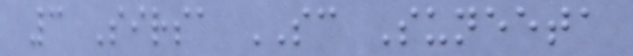3 Sirsa SC Suneeta
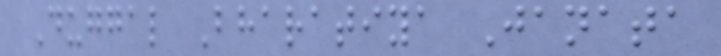Duggal Bharatiya Janata
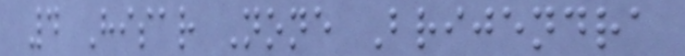4 Hisar None Brijendra
